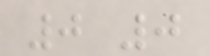0 0
